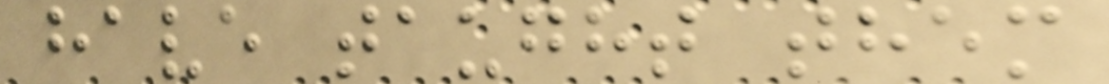have taught them
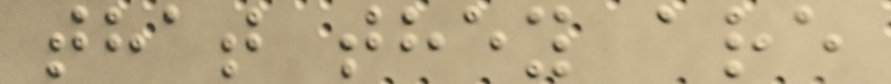that they are
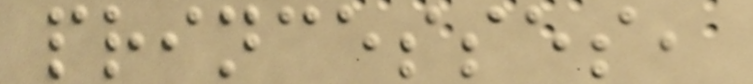princesses,
